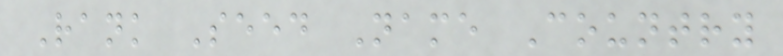Rank Seed Name Country
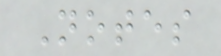Notes
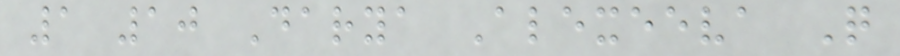1 10 Darya Alexeeva Q
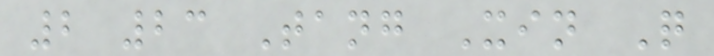2 23 Tang Xin Q
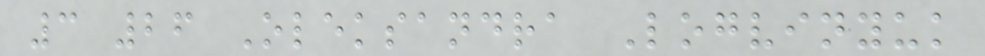3 26 Oleksandra Logvinyuk
